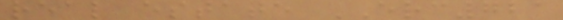real estate ERC721
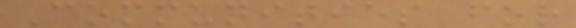Communities for
